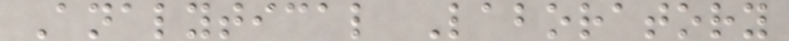Analytical Laboratory
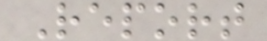Report
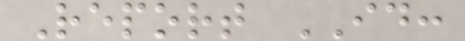Report ID:
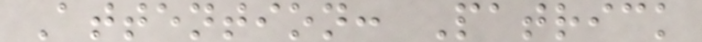Attention: Patrick
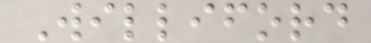Williford
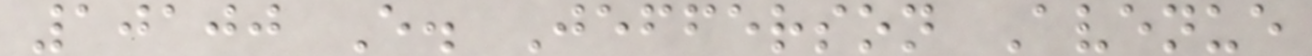10100 E. Jefferson Avenue
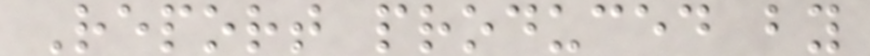Report produced by
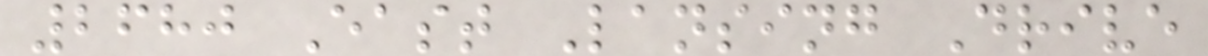2680 East Lansing Drive
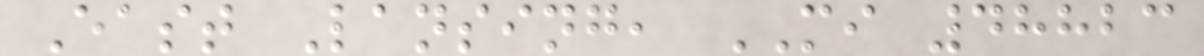East Lansing, MI 48823
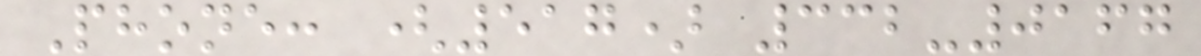Phone: (517) 332-0167
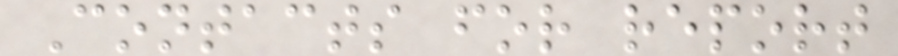Contacts for report
